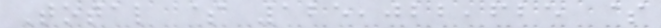Total $ 125,022,625 $
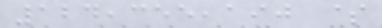124,355,190 $
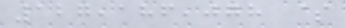127,186,078 $
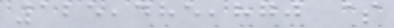125,485,870 $
